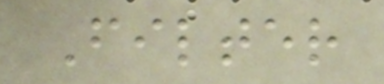Filter
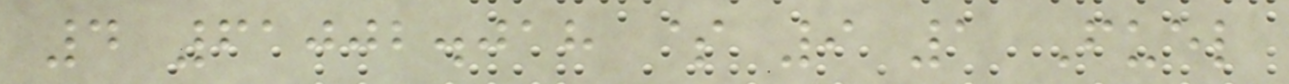4 61002.018 $ 9 1 Fuel
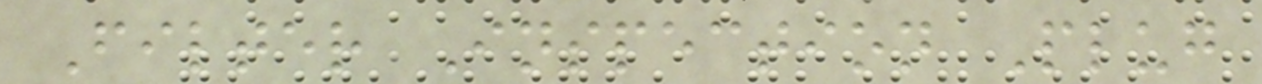Filter Inspection Plug
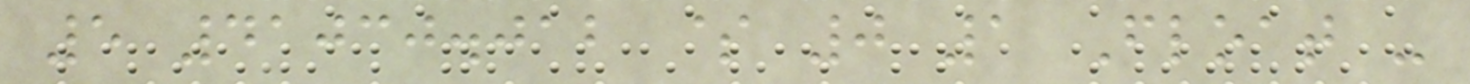5 41030.012 $ 0 1 Float -
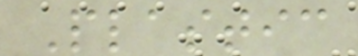Plastic
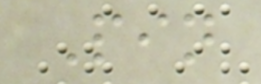Pin
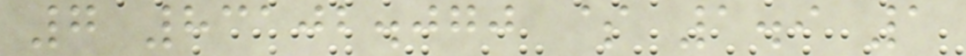7 83102.070 $ 1.9 1
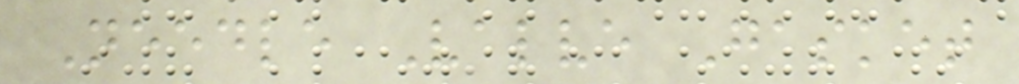Needle Valve Gasket
